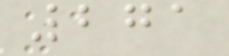271
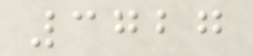3727
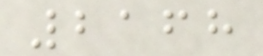2168
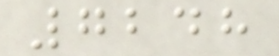7248
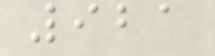921
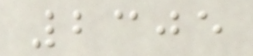2305
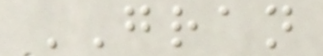GRAN
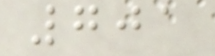701
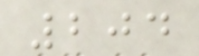204
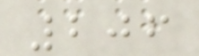206
